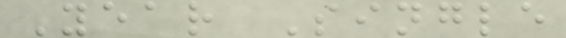Year Single
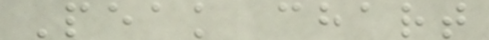Peak chart
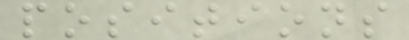positions
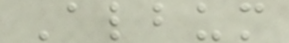Album
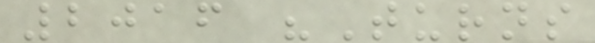2016 "Turns
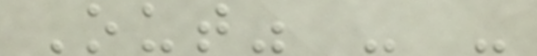Out" - -
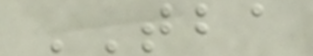TBA
